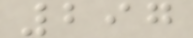297
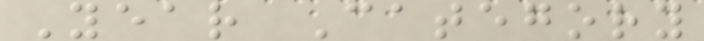Year Category
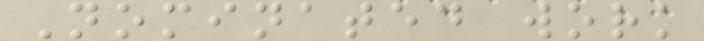Nominated work
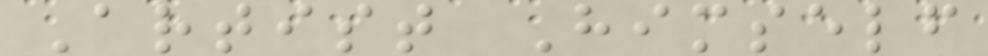Artist Himself
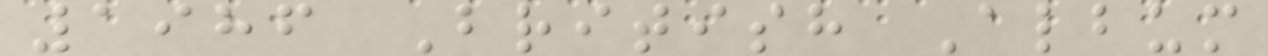1986 British Album
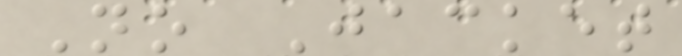No Jacket
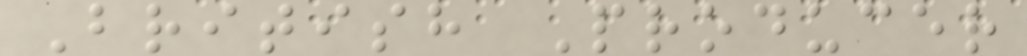British Producer
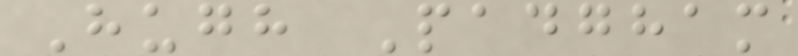Hugh Padgham
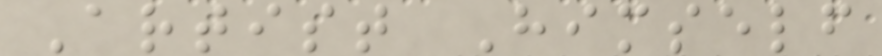Artist Himself
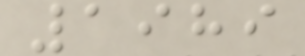1989
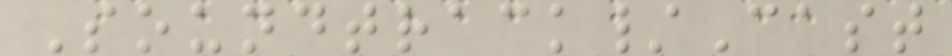Soundtrack/Cast
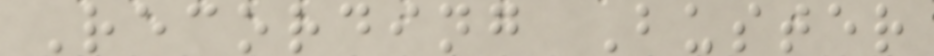Recording Buster
